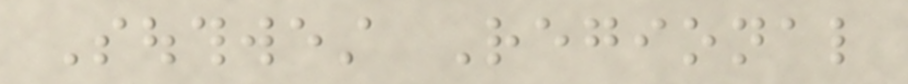Southwest Regional
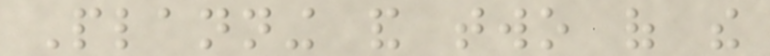Planning and two of the
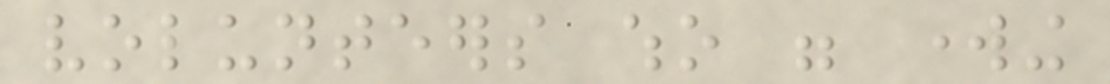volunteers who were working
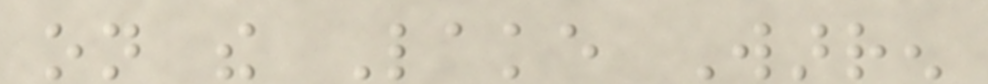on the Lake Warren
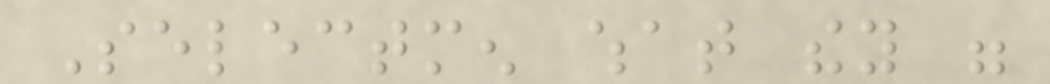Selectmen what they were
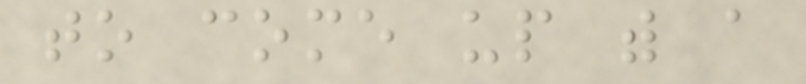to come up with a
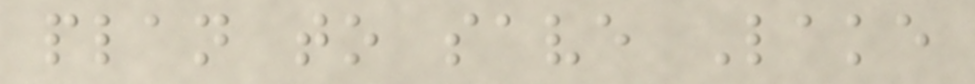plan to save Lake
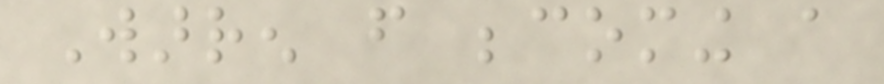Warren from becoming a
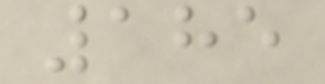185
